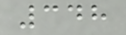348
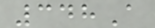348A
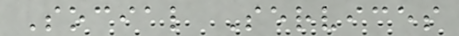Social Services
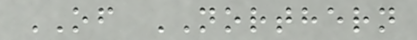OF NORTHERN
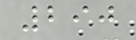290
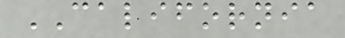CALIFORNIA
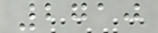2710
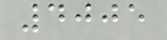4005
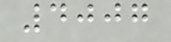4007
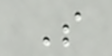S
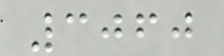3060
